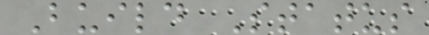Build Status
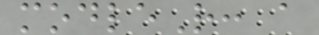modleR: a
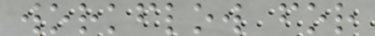workflow for
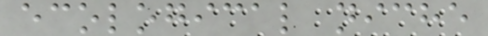ecological niche
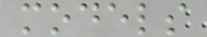models
